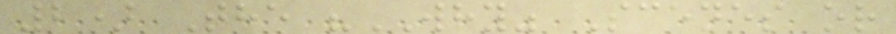2) The "WHY" Scenes or
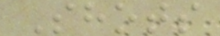Shots
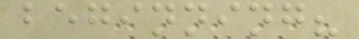beginning?
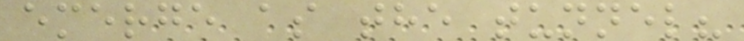emerge as the tunnel?
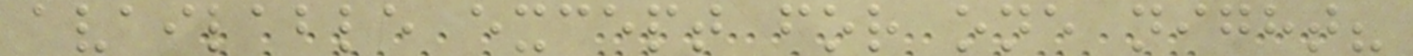available except for one night?
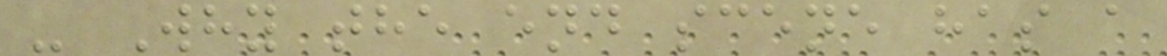- Why the end scene has a
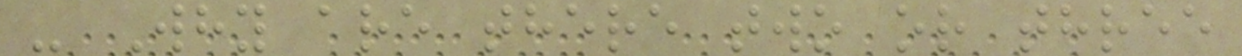- Why are there two or three
